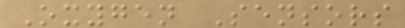Oxygen Sensors
